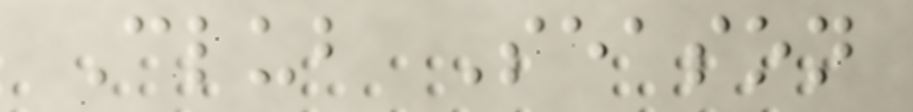Club Season
